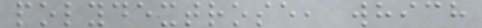polydextrose, which
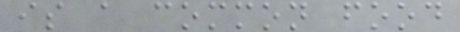is a common food
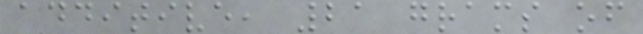additive, 21 grams of
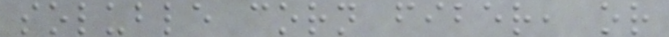soluble corn fiber, or
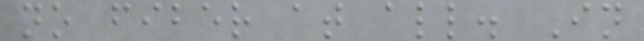no fiber at all. In
